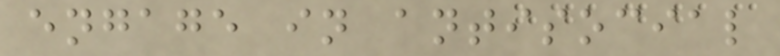engage in antisocial
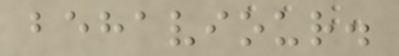behaviour.
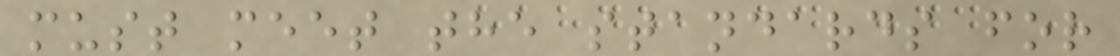must meet the standards for
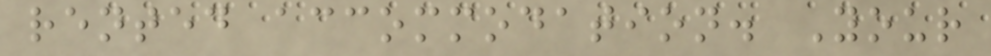rented accommodation. Your
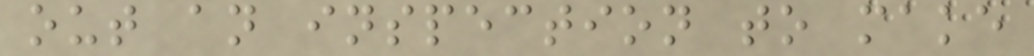out an inspection to make
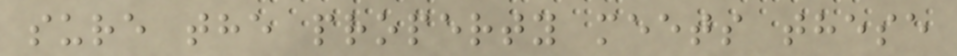sure the property meets these
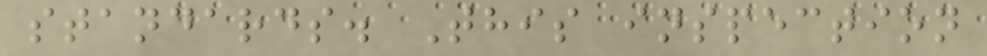standards. This inspection
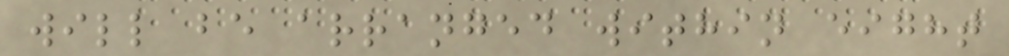will be arranged within eight
